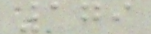179
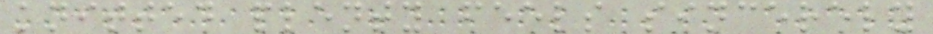knitted plenty feels sincerely
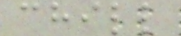chill
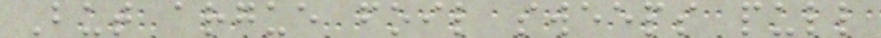But argue foil sweeps pull
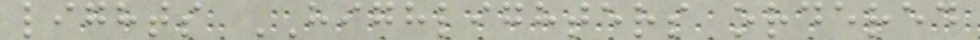lights HIGHLIGHTERS ordered
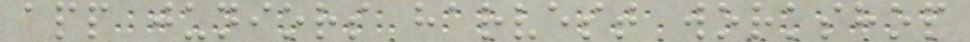app juniors harvest workshop
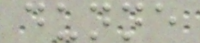dunne
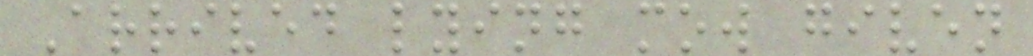Arrived lying mow given
